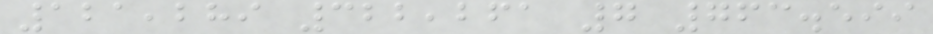121,289 322,261 7 763.599
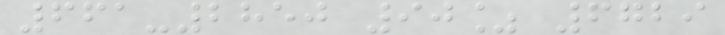661-2850 90% 6729
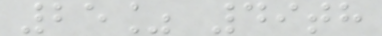25% 49th
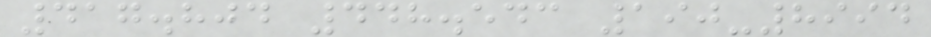417.804 448.543 190-8994
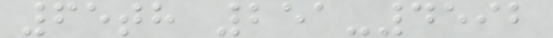65th 251-4592
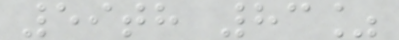59th 83%
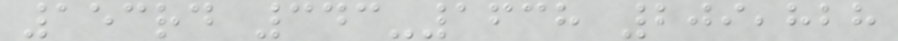153rd 343-1638 209,828
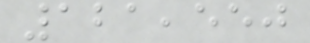121,550
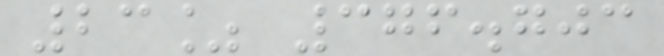23% 376.703
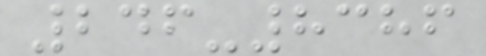246-8386
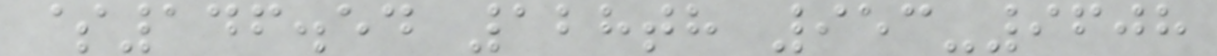$146.54 128th 953-9608
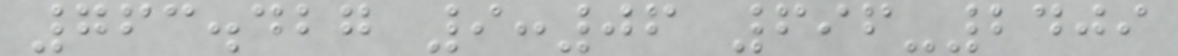763.427 9:06 696-2409
